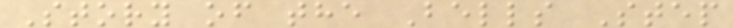Story of the Bells Step
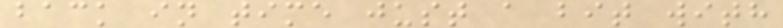back in time just a bit with
